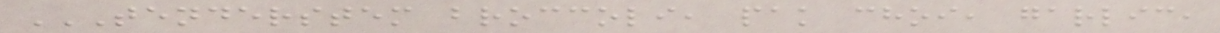TENDERSTEM BROCCOLI, PAK CHOI, GARLIC,
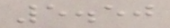5.50
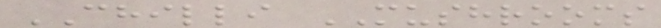CHILLI MUSHROOMS
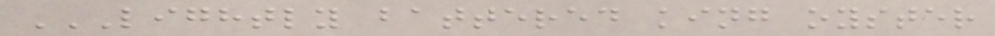LIGHTLY BATTERED KING OYSTER
